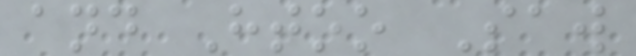and Htoo Saw
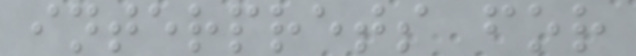interprets for
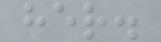her.
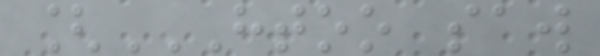[HTOO SAW
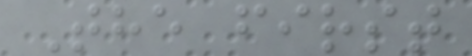The first
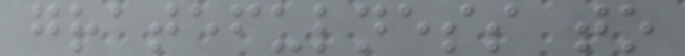gratefulness to
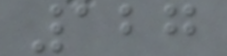127
